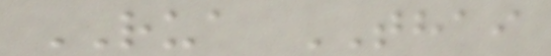RUA THAI
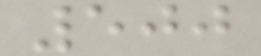500
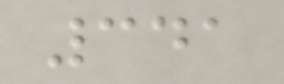341
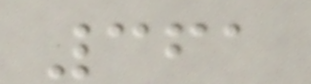361
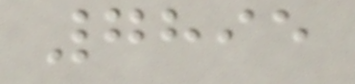7895
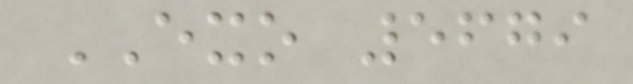EXO 5679
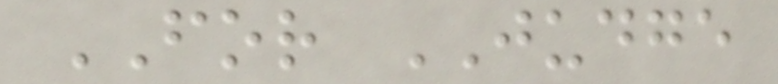FOR JUDGE
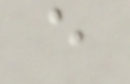e
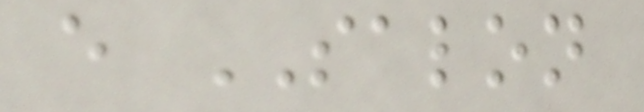e SALON
